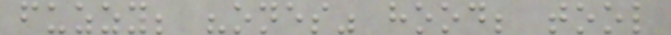fuzzy; "ones" hood; tool
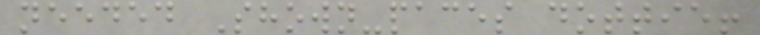needed Shown-paces dottie!
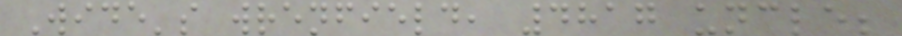Wide's wrenfield, 4817 uncle;
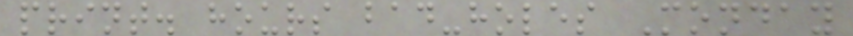print. hours bad-holes Monday
